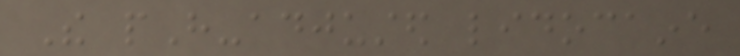The pH-adjusted lidocaine
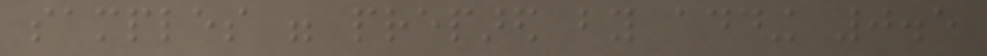samples were prepared by adding 0.5
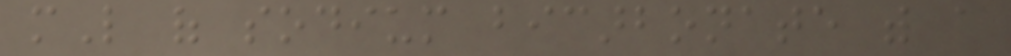mL of sodium bicarbonate with a
